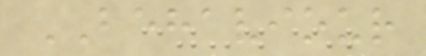BEHAVIOUR
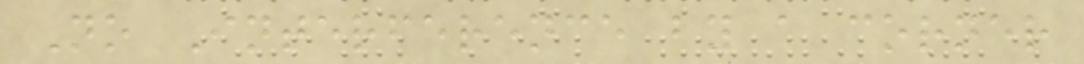No Interference by a corner
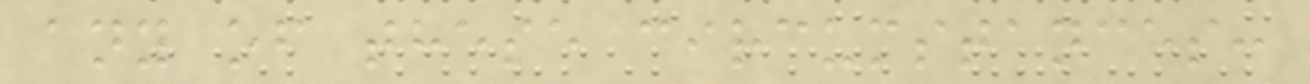any of these circumstances:
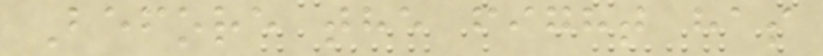Before the fight has
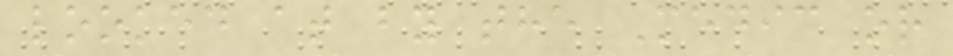looked at by the Medic or
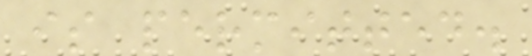is permitted.
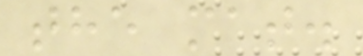the mat.
